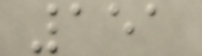151
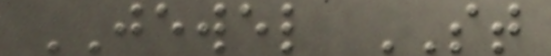JEWEL ST
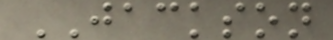JACKSON
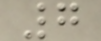7
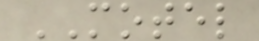MOTEL
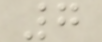7
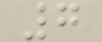7
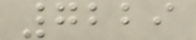7229
